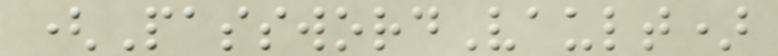(PasswordVault)
